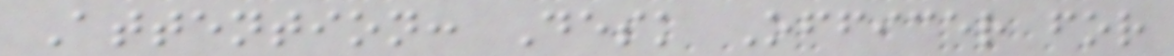Attention: Desk Officer for
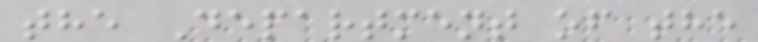the Department of the
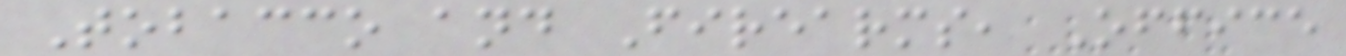Tobacco and Firearms, Office
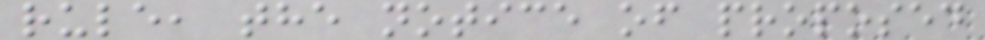rule, the notice of proposed
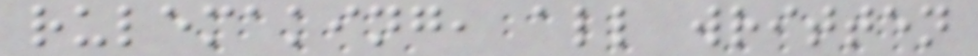rulemaking, all written
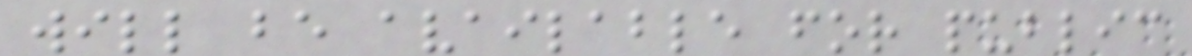will be available for public
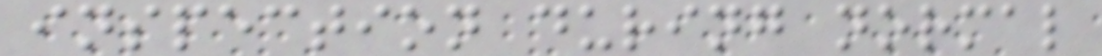inspection during normal
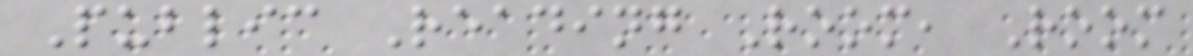Public Reading Room, Room
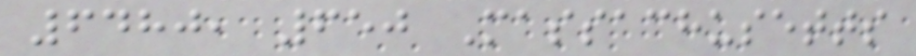6480, 650 Massachusetts
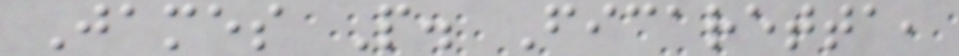James P. Ficaretta,
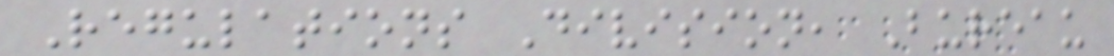Regulations Division, Bureau
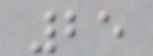25
